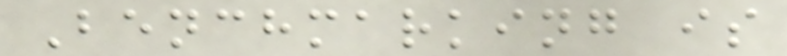Benchmarking is
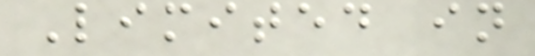Limited in
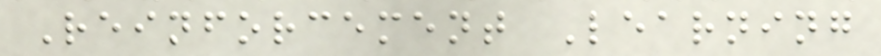Reinforcement Learning
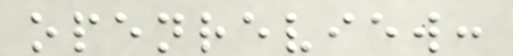openreview:
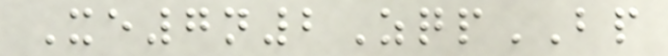Xe7n2ZqpBP
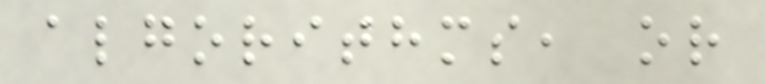algorithms, or
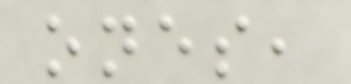ones,
